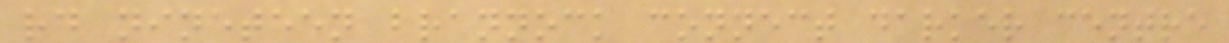rd nineteen brannock connect darker centre
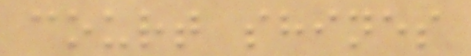court shines
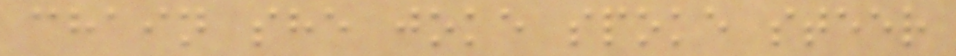chain she joke spoke steer
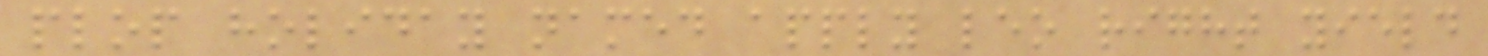plop holiday named apply leo right yield
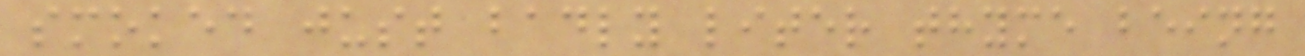smoked just badly liter thyme being
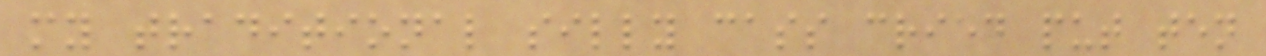my traditional silly cass cried put ten
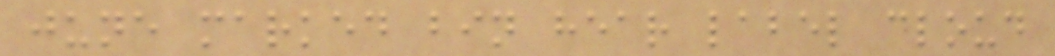june marked bin hear label cloud
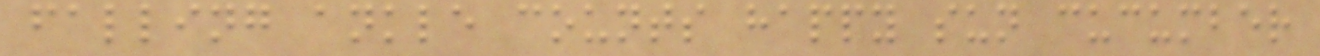falling ankle counts happy sun cucumber
